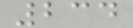234
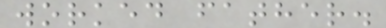worked father.
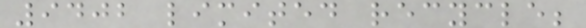9402 limited recycle;
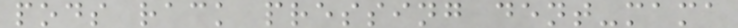pods rack pressing dent-mama
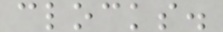clocks.
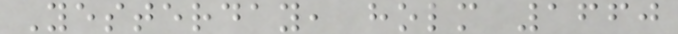Yesterday, holm 1660
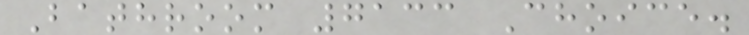Bathroom 7133 Choice.
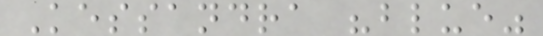Kessandra "blue"
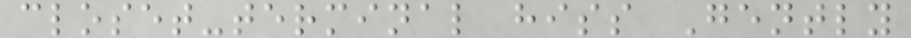closet-terminal hiss Gently
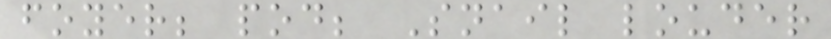foyer; pod; Snail louder
